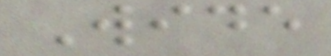Wide
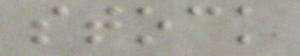stock
